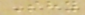Shy
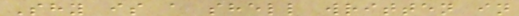Shy is a shell written in
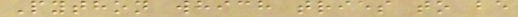Python which tries to be
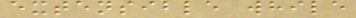extensible while
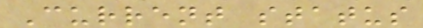Current status
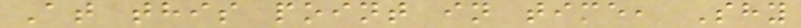At this point in time, Shy
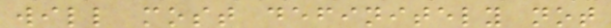will most definitely not
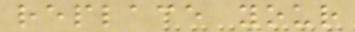replace your
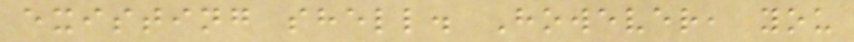existing shell. However, you
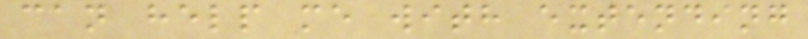can help me with extending
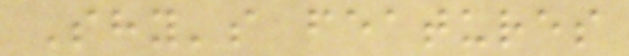Shy's features
